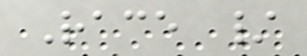Race /
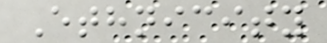Ethnicity
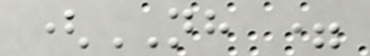(NH =
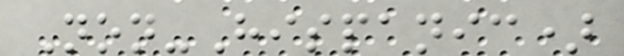Non-Hispanic)
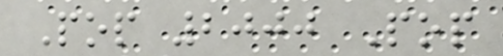Pop 2000 Pop
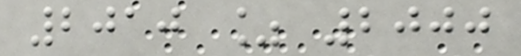2010 % 2000
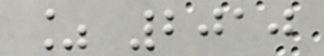% 2010
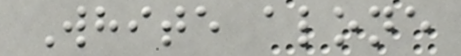White alone
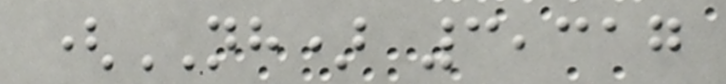(NH) 3,317
